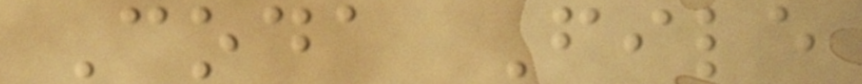Coda File
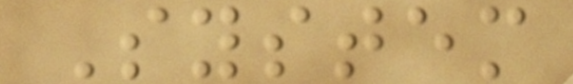System
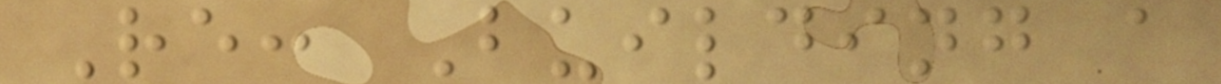Re: Building a
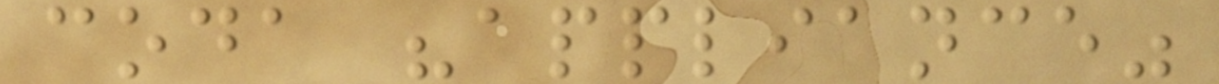coda "appliance"
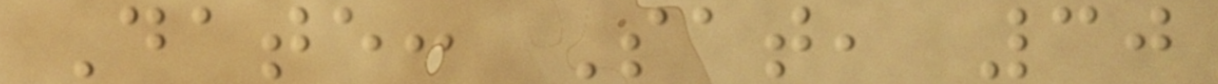Date: Sat, 30
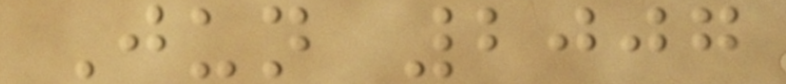Jun 2007
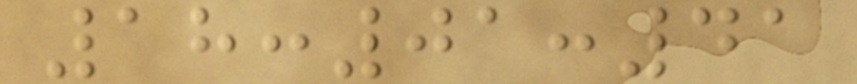18:01:41
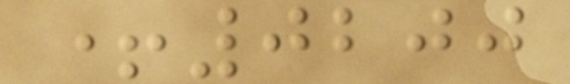+0200
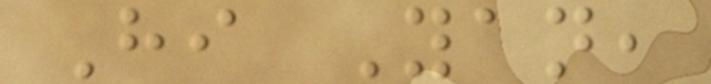Hi Yan,
